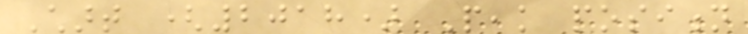Chart (2018) Peak position
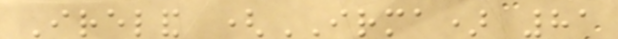Ireland (IRMA) 81
